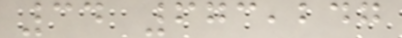34 673,247
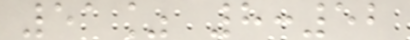51% 8:52
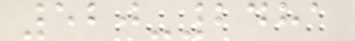520-2481
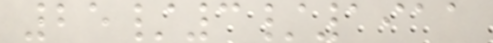25/3/1911
